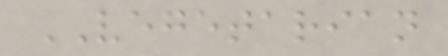VEGETARIAN
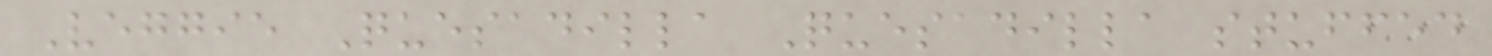Veggie Quesadilla Quesadilla stuffed
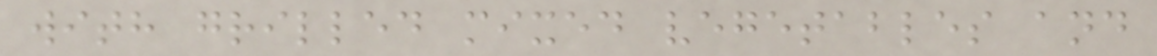with grilled mixed vegetables and
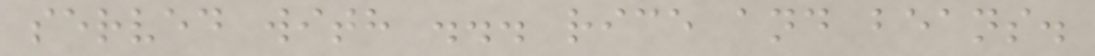served with ... rice and beans.
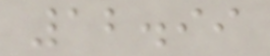12.99
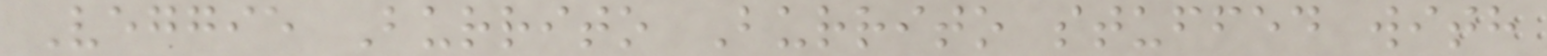Veggie Burrito Burrito stuffed with
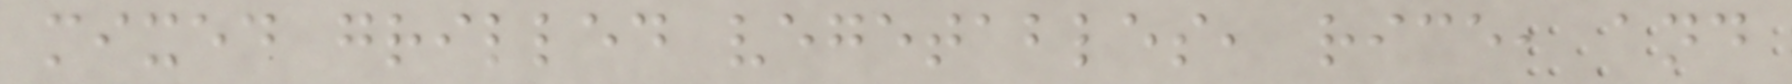mixed grilled vegetables, rice, and
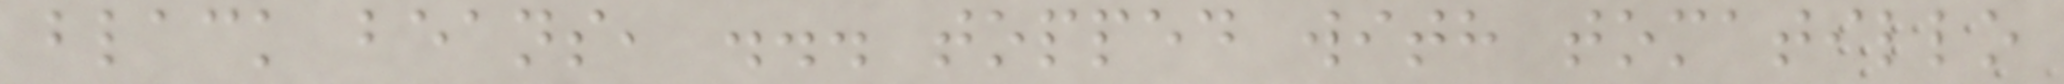black beans, ... topped with tomatillo
